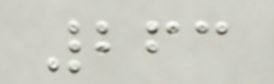263
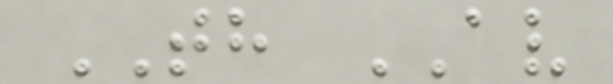TH AV
